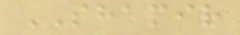SHAMIR
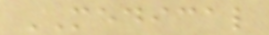MEDICAL
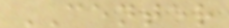CENTER
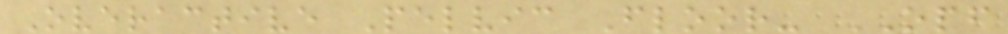Overactive Pelvic Floor- OPF
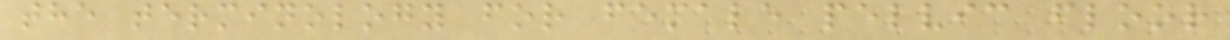the terminology for female pelvic floor
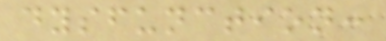dysfunction:
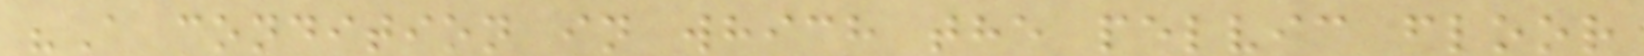"A condition in which the pelvic floor
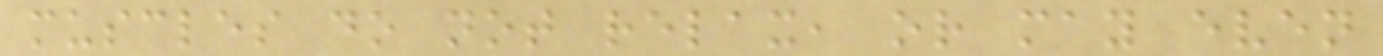muscles do not relax, or may even
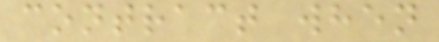contract when
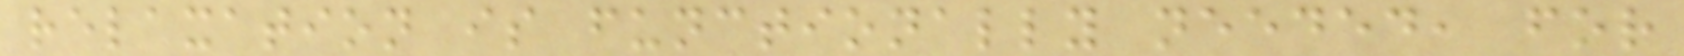relaxation is functionally needed, for
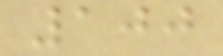100
